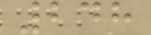248
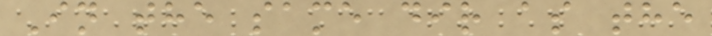In the same dir as the
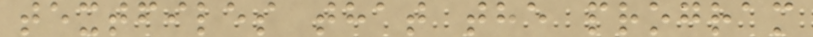textfiles that the program
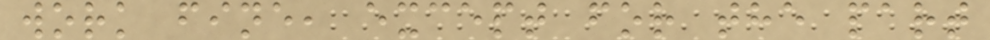work fine, except for the part
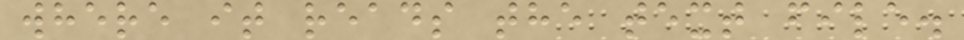where it reads the text file.
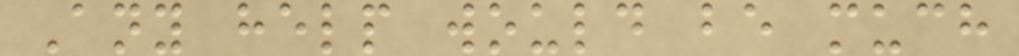Any help would be much
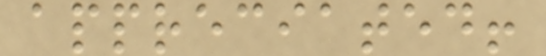appreciated!
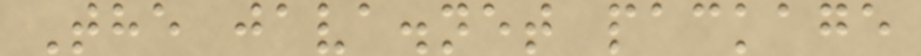The java.net package
